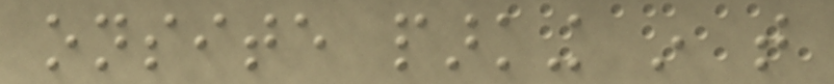onsite parking in that
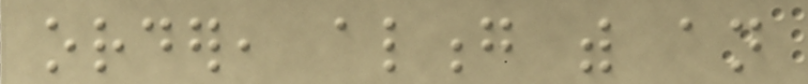order, along with an
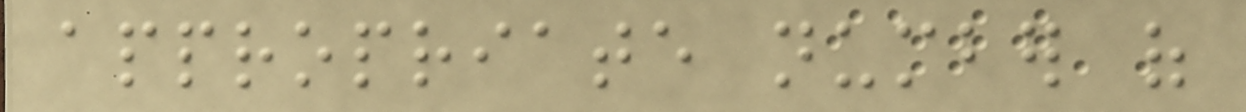appropriate number of
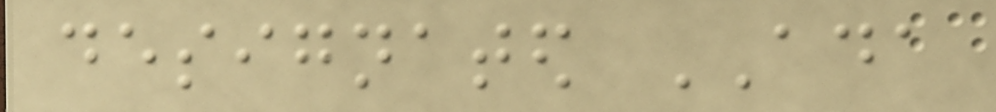designated ADA
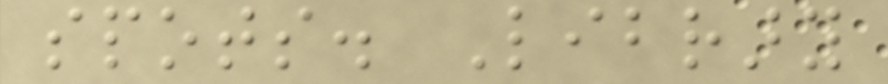spots. Library
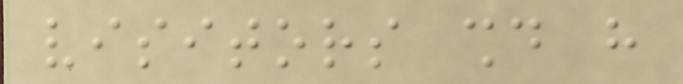visitors should have
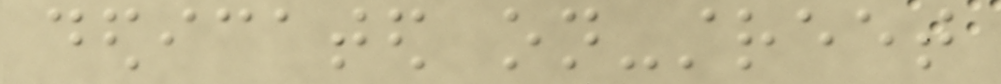dedicated on-street
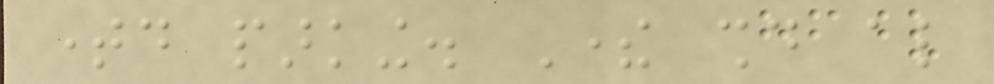timed parking. There should also
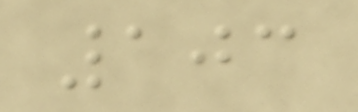103
